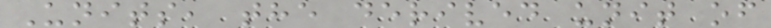Units, the derived unit of
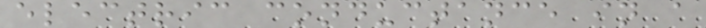electric conductance in a
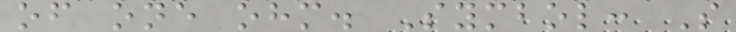of one ohm. Symbol: S
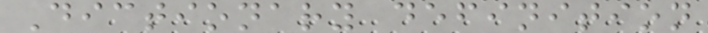Dictionary definition
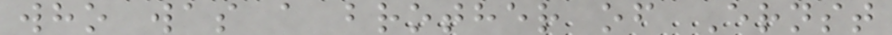who was a brother of Ernst
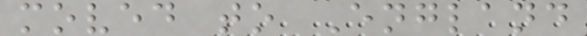moved to England
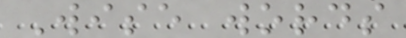Wise words
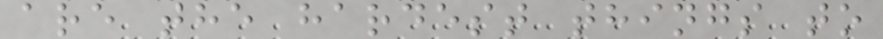are the hardest things to
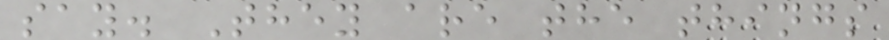say. They are the things
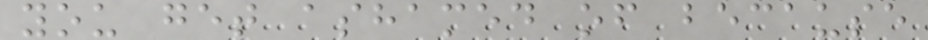you get ashamed of because
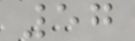57
